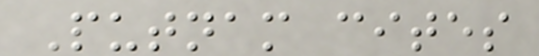Putnam cites
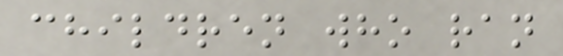children who ran
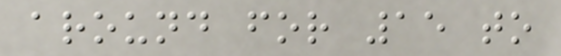around for 15 to
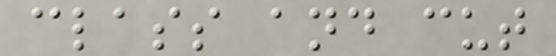class and cut
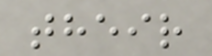their
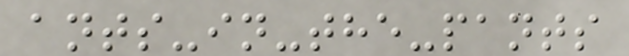ants-in-the-pants
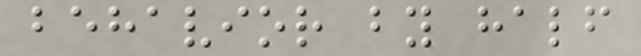behavior by half
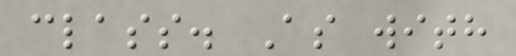class. As with
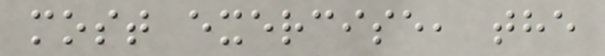most exercise, the
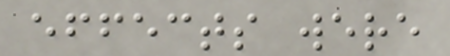effects were
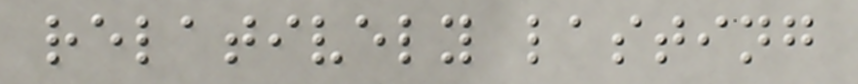relatively lasting
